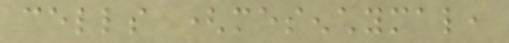cells (mesenchymal,
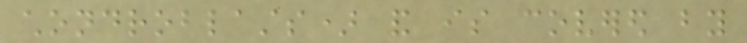chondroblasts) and is covered by
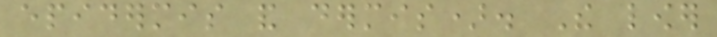epidermis and dermis). The lower
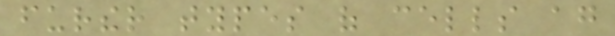further types of cells again
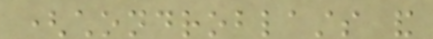(chondroblasts and
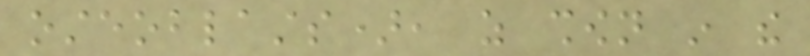osteoblasts), as shown in the
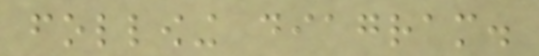following diagram.
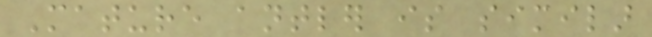Mature antler is similar
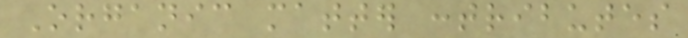Organic matter contributes
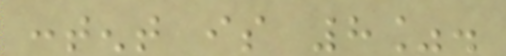content is 8%.
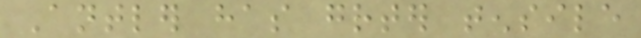Antler has greater tensile
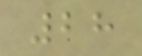28
